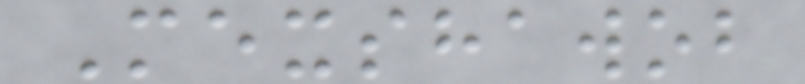Mexshawob
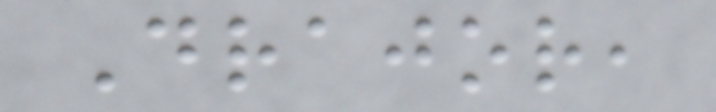Drajor,
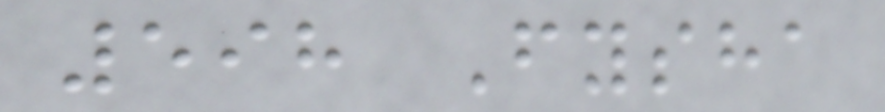598 Fysha
